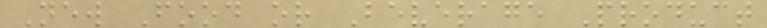New Food or Beverage Product
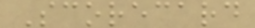Scorecard
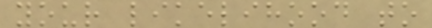your likelihood to
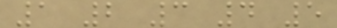1 2 3 4 5
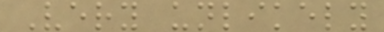Very unlikely
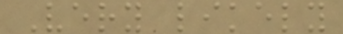Very likely
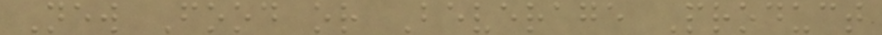New Food or Beverage Product
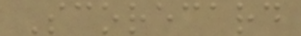Scorecard
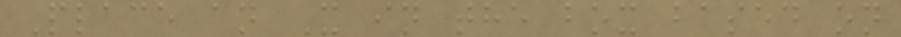Place an X in the box based on
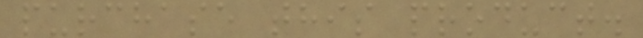purchase this product.
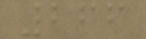266
